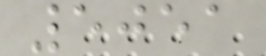5051
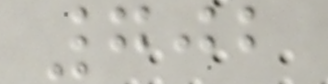702
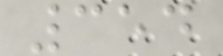354
